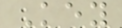Key
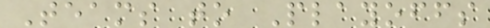Teams to Playoffs
